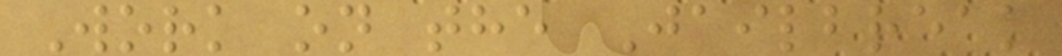Work on the Jailbreak
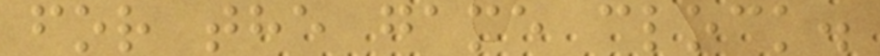for the game clock.
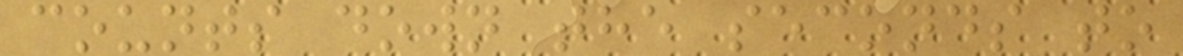counts down the seconds to
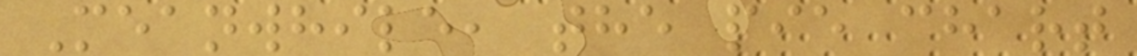Meanwhile, the pie chart
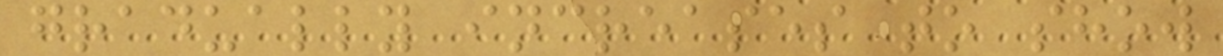gradually increases to show
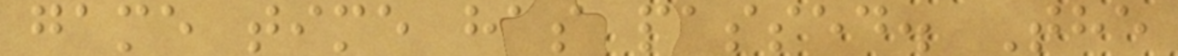game time has passed. The
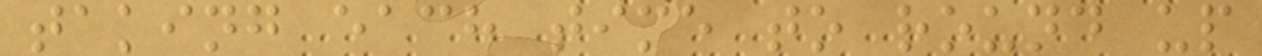taking each time to round up
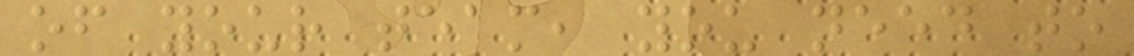of your team, you need to
